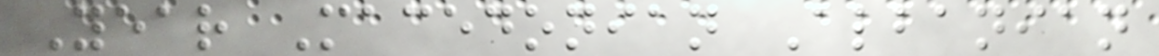Year Macedonian Albanian
